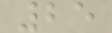25
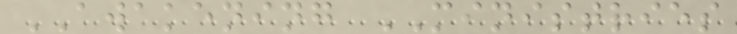AWAKENING MINISTRIES
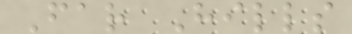Far Hills
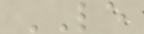LE
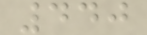440
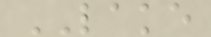LAKE
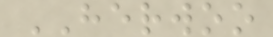HERWOO
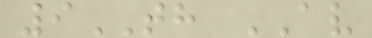9TH AV
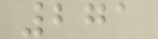271
